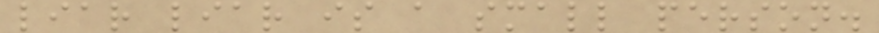liar liar is a small person.
